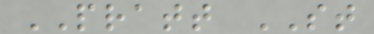PRATT ST
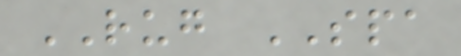RUG SPA
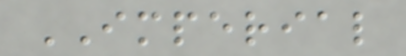IMPERIAL
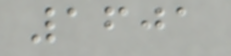1601
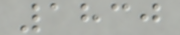1830
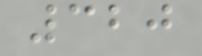320
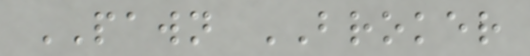PAWN BROKER
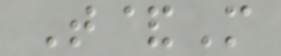T&M
